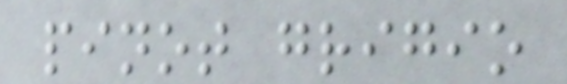pinot grigio
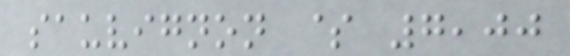sauvignon $ 7,00
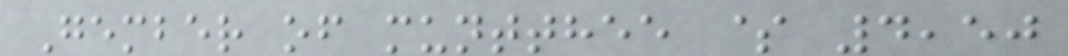Gember of muntthee $ 4,50
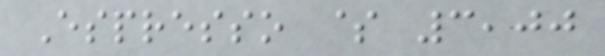Espresso $ 3,00
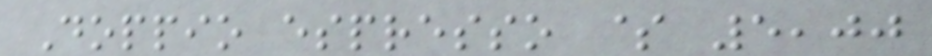Doppio espresso $ 5,00
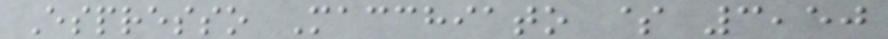Espresso Macchiato $ 3,50
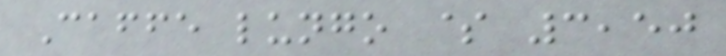Caffe lungo $ 3,50
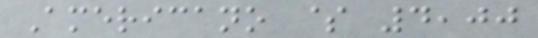Americano $ 4,00
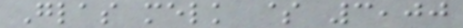Glas melk $ 3,00
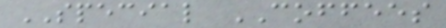SPECIAL COFFEES
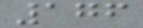176
